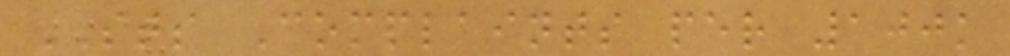STS Complaints per 100k
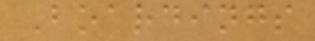Boardings
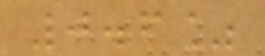0.6%
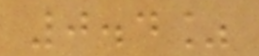0.4%
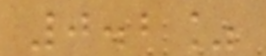0.2%
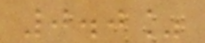0.0%
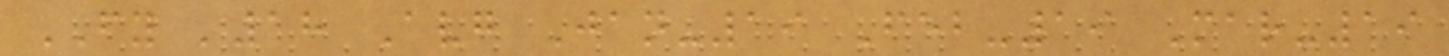FY '18 Avg Jan-19 Feb-19 Mar-19
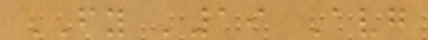FY '19 Avg
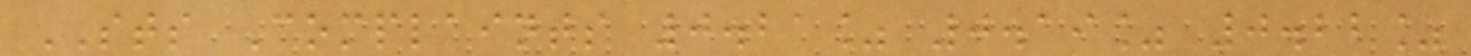STS Complaints 0.21% 0.19% 0.22%
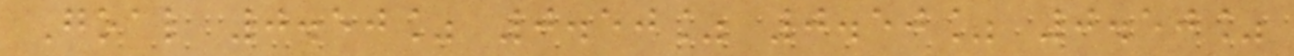Goal 0.50% 0.50% 0.50% 0.50%
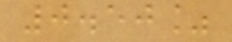0.50%
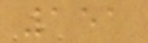151
